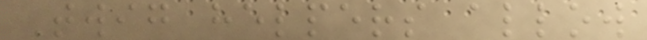Twig helpers allow
